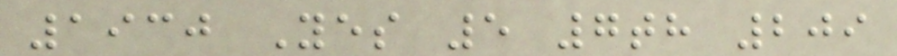1930 Yes 5 7th 209
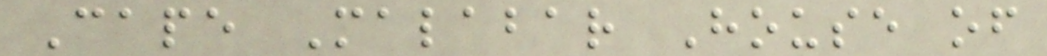Cape Malabar House of
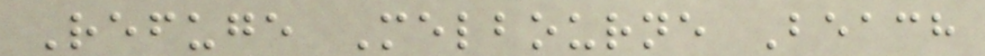Refuge Melbourne Beach
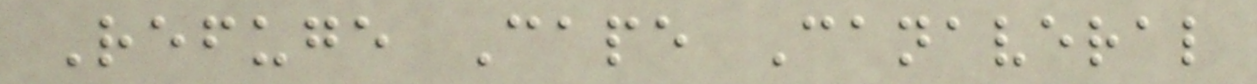Refuge Cape Canaveral
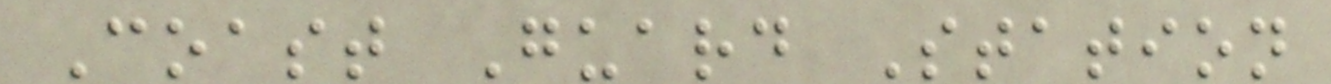Coast Guard Station
